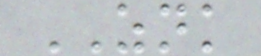ZNK
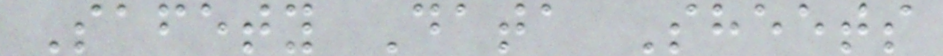Safety Data Sheets
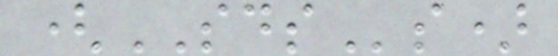(SDSs)
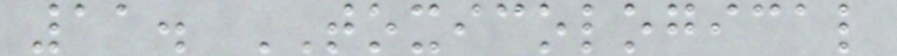11. TOXICOLOGICAL
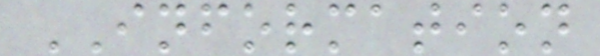INFORMATION
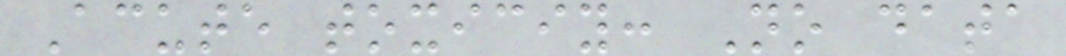Acute toxiciy: No data
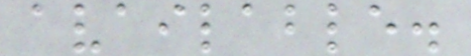available.
